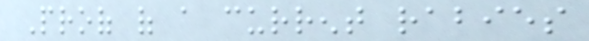Proof of a current rabies
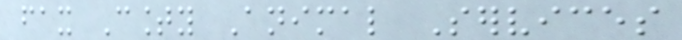fax County Animal Services
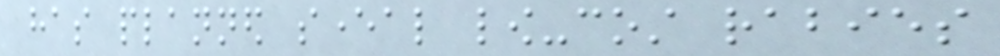has planned several low-cost rabies
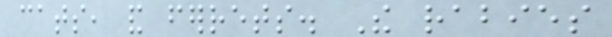cats, and ferrets. The rabies
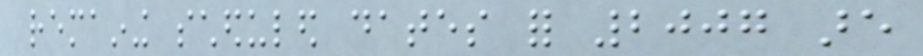remaining scheduled dates for 2007 are
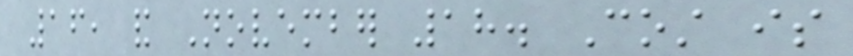16, and November 18. Cost is
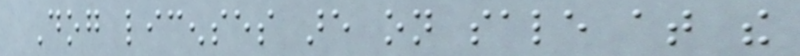Dog licenses are on sale at the
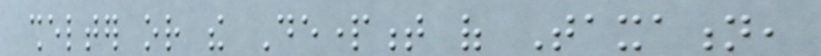shelter or the Department of Taxation,
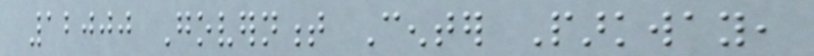12000 Government Center Parkway,
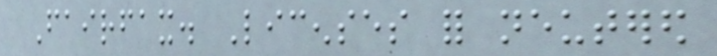Fairfax. Licenses for neutered
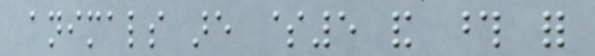animals are $5 and those for
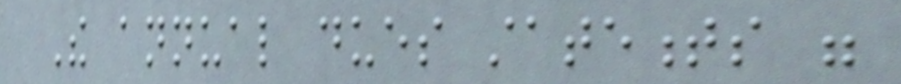The annual dues statements were
